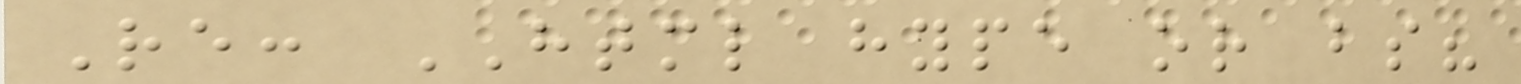Re: HTML hype or bs?
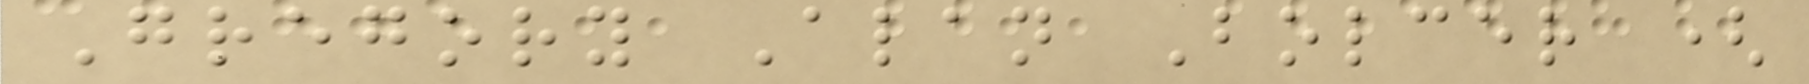Gregory Alan Bolcer (
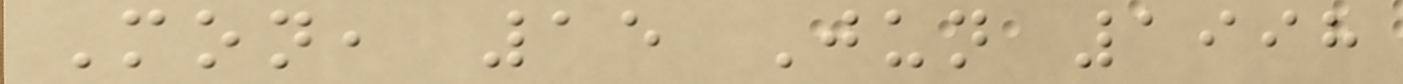Mon, 15 Jun 1998
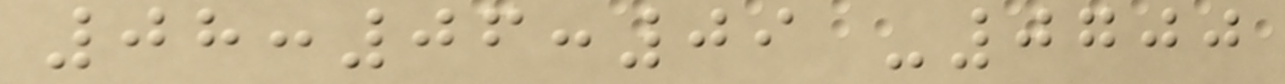08:06:09 -0700
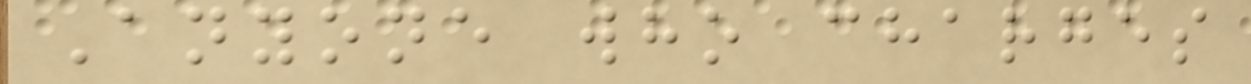Anyone who charges
